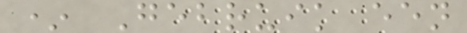* Gebruik een
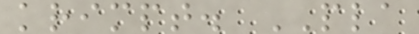krimpt. PLA
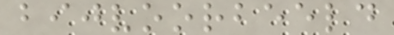bijvoorbeeld
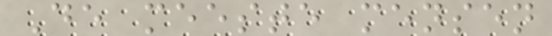De meeste mensen
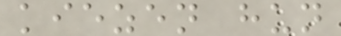kiezen hun
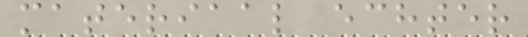materiaal echter
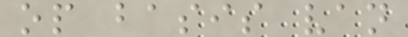op basis van
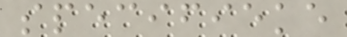specifieke
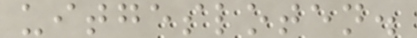uitgesloten.
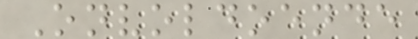Onvoldoende
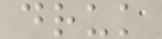druk
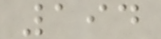194
